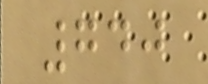740
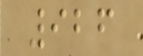926
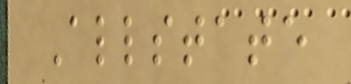Allstate
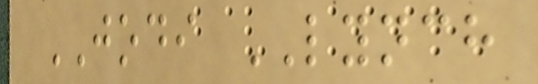JODI LYNCH
